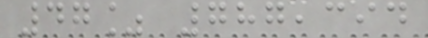47% 787,394
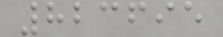823695
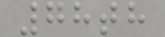78th
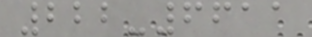222-6611
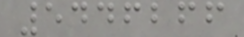5446266
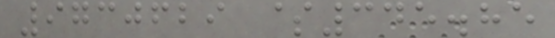9730629 $345.85
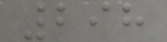298
